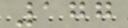177
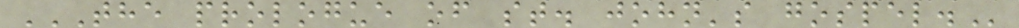THE PROLOGUE OF ST. JOHN'S GOSPEL.
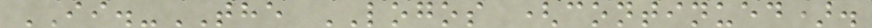II.-THE LOGOS (continued).
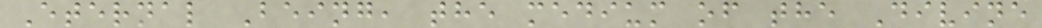Eternal Being, the medium of the Divine
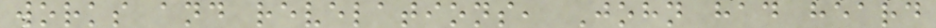works and revelations, John had heard
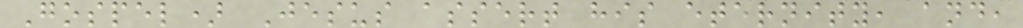Gospel) Jesus assert his eternity, and,
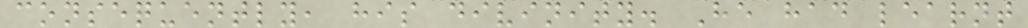consequently, his divinity. He had learnt
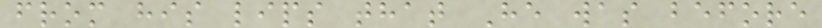from his lips that He was before
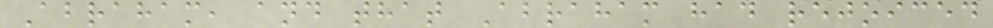Abraham, and that Abraham had rejoiced
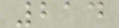214
